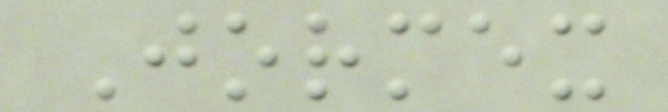Jormex
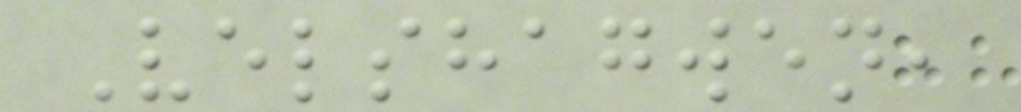Velshagwen,
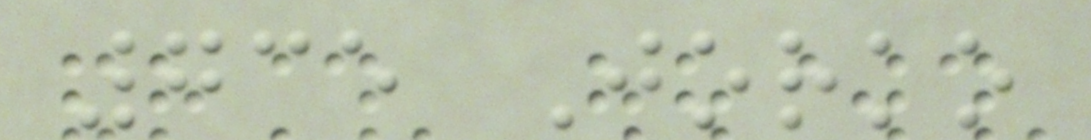735 Jorko
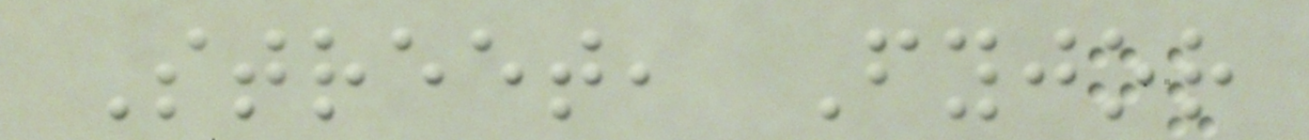Street, Fyjor
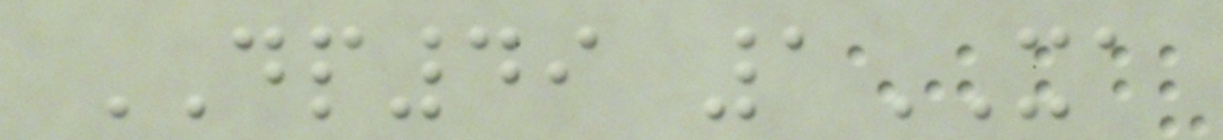DP49 1XA
